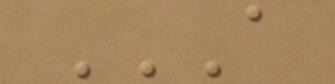A
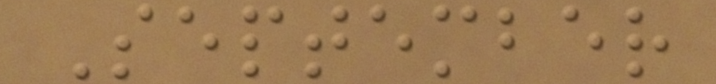September
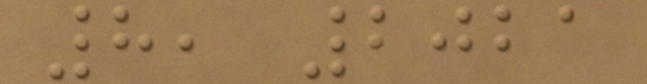8, 2021
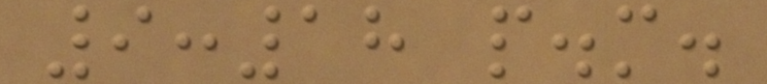9:18 p.m.
